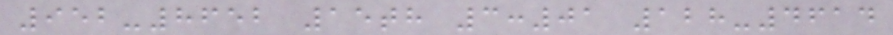952-8652 15th 3:01 128-4614
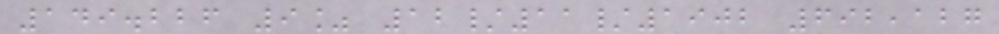149.226 9% 12/11/1902 692,127
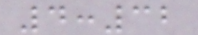4:32
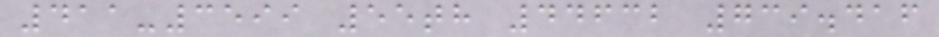411-3599 55th 44632 739.416
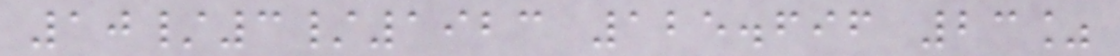10/3/1923 125.696 23%
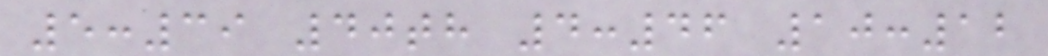5:39 40th 4:46 10:12
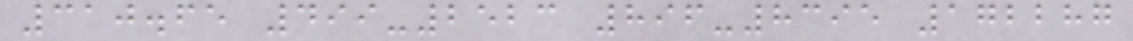310.65 499-2523 896-8395 172287
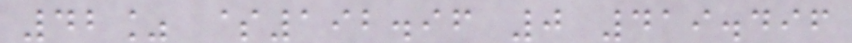42% $192.96 0 419.496
